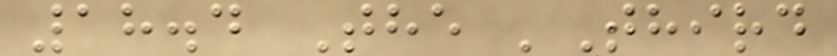18.4 The 'Third
